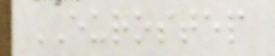EUROSTEP
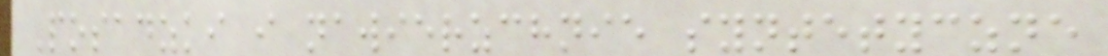Posadzki i nawierzchnie syntetyczne
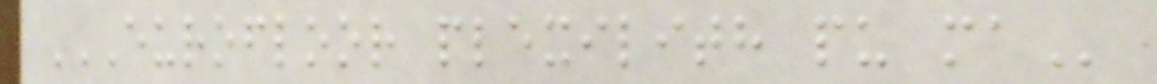EUROFLOOR PLEXILITH PU MA
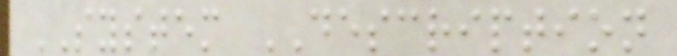SYSTEM DESCRIPTION
